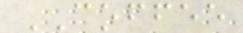COFFEE
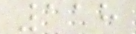118
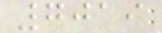7019
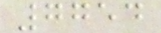7754
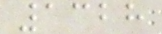1328
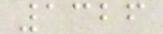1326
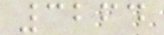3264
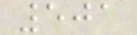501
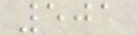501
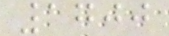1700
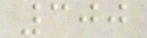300
